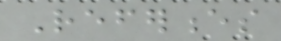References
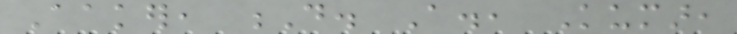Aaker, D. A., Kumar,
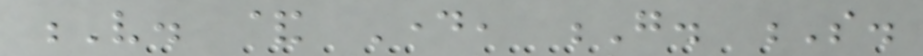V. & Day, G. S.
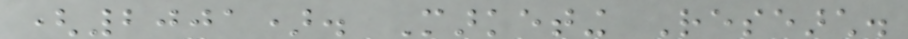(2001). Marketing Research.
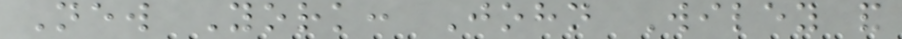New York: John Wiley and
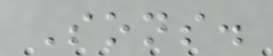Sons.
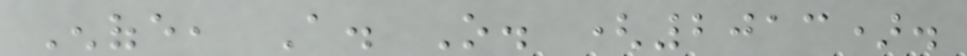Enofe, A. O. (2013).
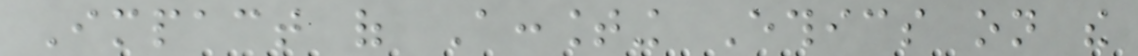Impact of Accounting Ethics on the
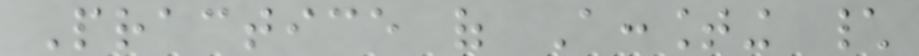Practice of Accounting \
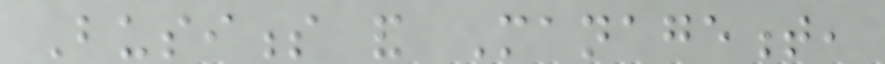Business and Management,
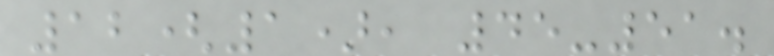12(1), 45-51.
